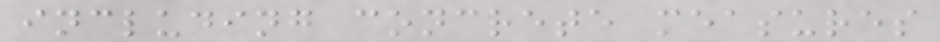including concrete measures
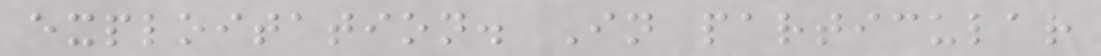exploitation. In particular
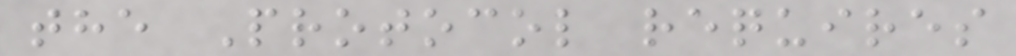the Protocol requires
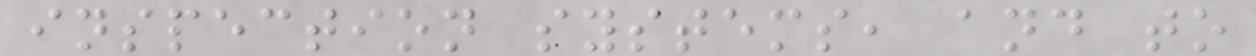inspection systems, and to
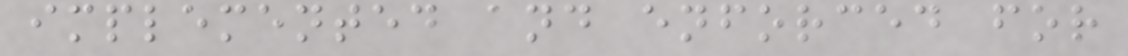implemented and enforced for
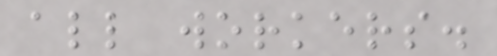all workers.
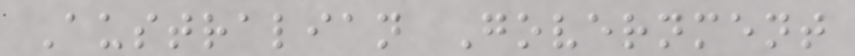Australian Government
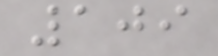109
